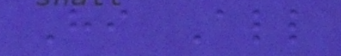Hi All
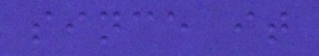since it
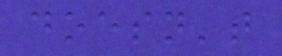doesn't
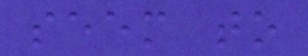seem to
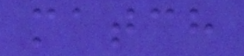match
